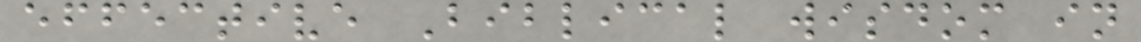effective Biblical wisdom in
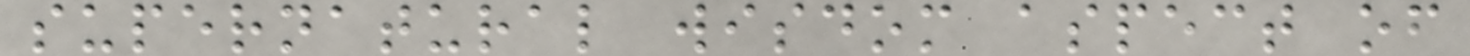supernatural wisdom aspect of
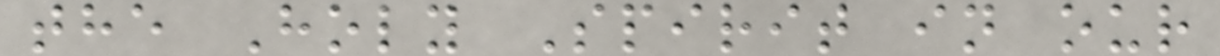the Holy Spirit in our
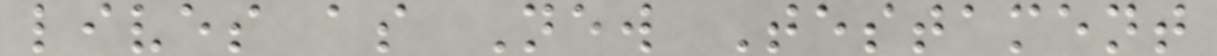lives as New Testament
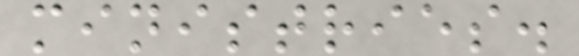ministries.
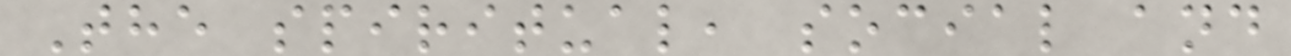The spiritual, social and
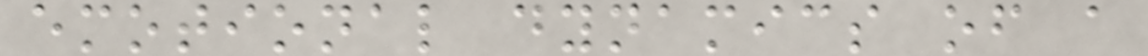emotional dynamics of a
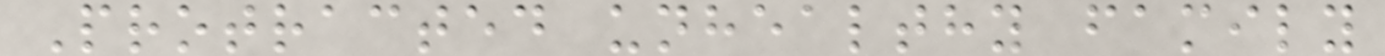Protracted unhealthy family
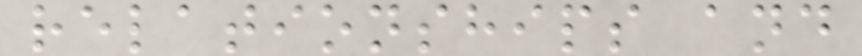relationships and
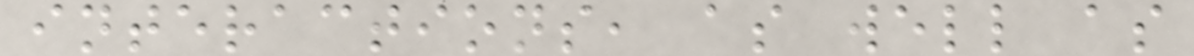interactions, as well as
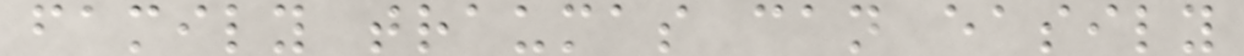family traumas can easily
